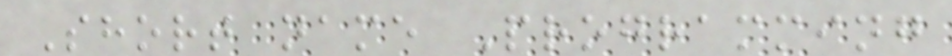Short name Programming
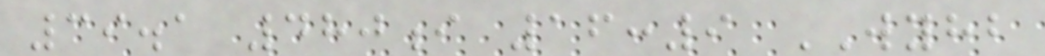39.1 480i 16:9 WYHB
